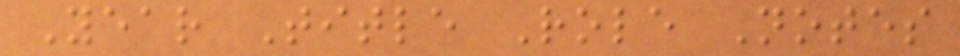Year Title Role Notes
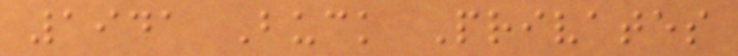1941 Buck Privates
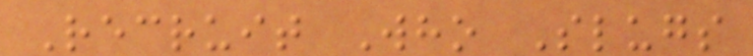Recruit Who Slugs
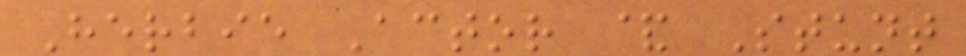Herbie Actor & Stunt
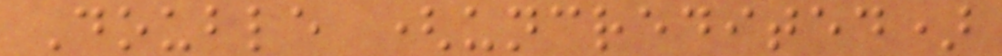Double (uncredited)
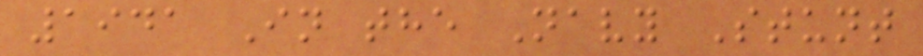1941 In the Navy Stunt
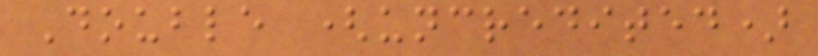Double (uncredited)
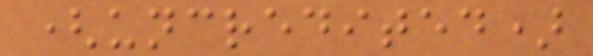(uncredited)
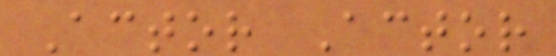Actor Actor
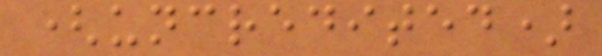(uncredited)
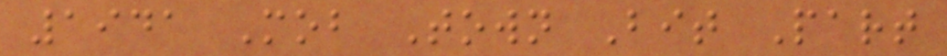1941 Mob Town Bit Part
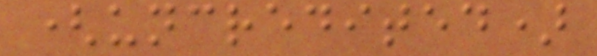(uncredited)
